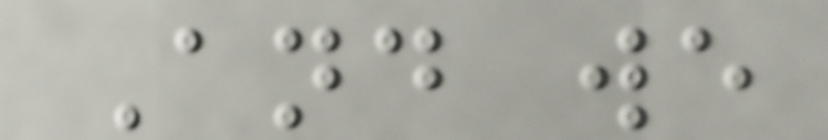And we
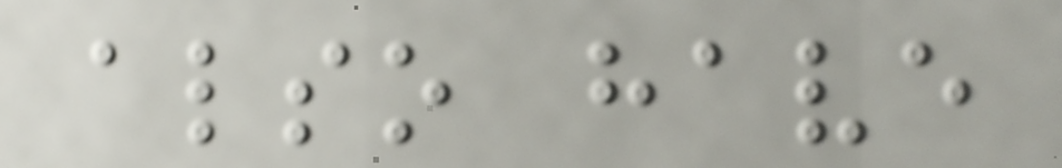also have
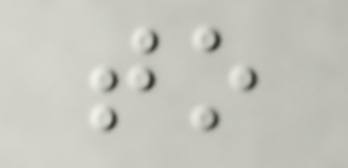to
